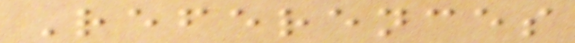References
